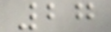27
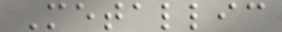Metallic
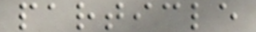particle
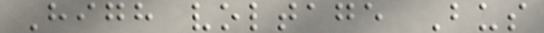High voltage Bus
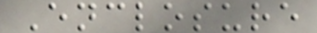Enclosure
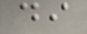di
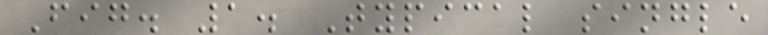Fig. 1. Typical single
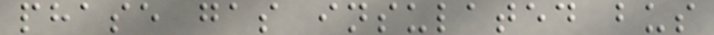phase gas insulated bus
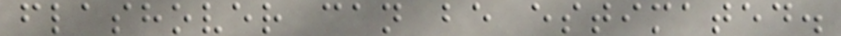flashover can be estimated.
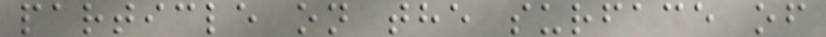particle on the surface of
